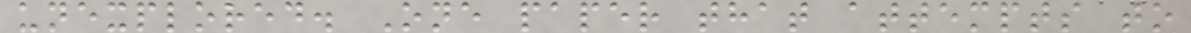unexplored. One paper that attempts to
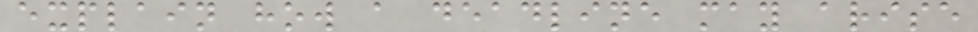explain how a deadline may arise
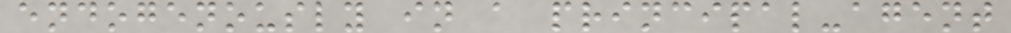endogenously in a principal-agent
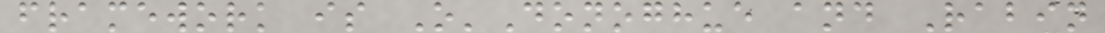framework is O'Donoghue and Rabin
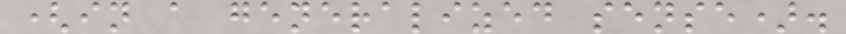(in a generalized sense).
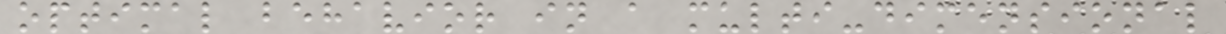optimal behavior in a multi-dimensional
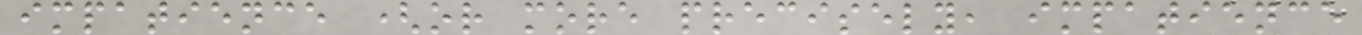impatience (or more precisely, impatience
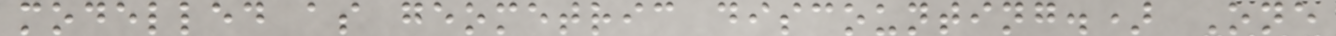modelled as geometric discounting.) One
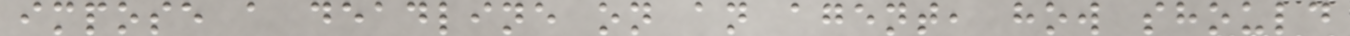impose a deadline on an agent, how should
